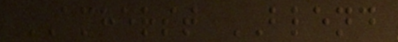AMHERST BLEND
